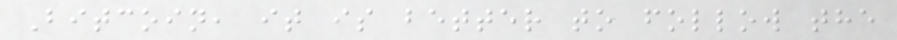Bitcoin, it is better to follow the
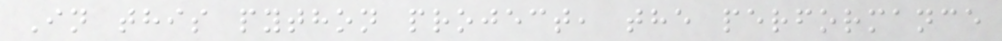In this python project, the performance
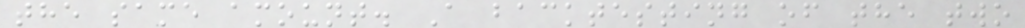the same amount. A backtesting of the two
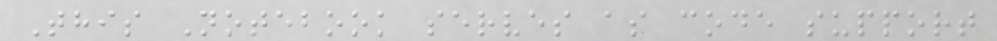This Notebook serves as code support
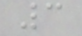3
